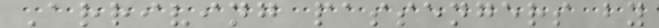Arriving passengers by
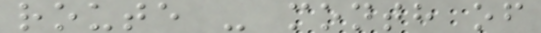route - month of
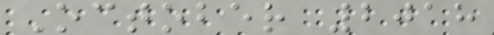October 2018
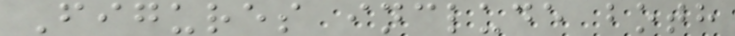Figures include both
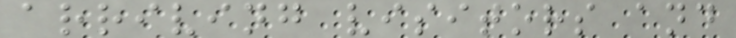arriving visitors and
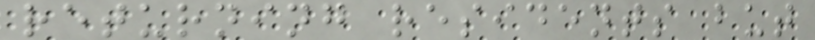returning residents but
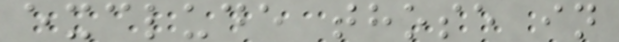exclude those in
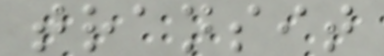transit
